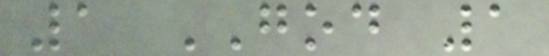1 GOD 1
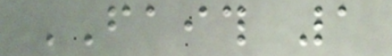FAITH 1
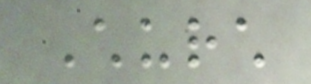Church
